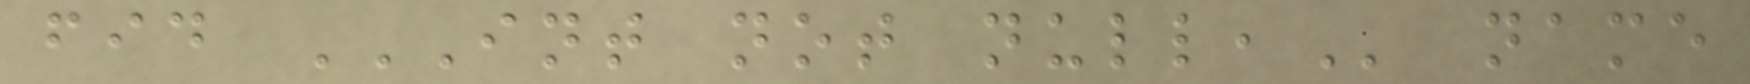fid INT NOT NULL, name
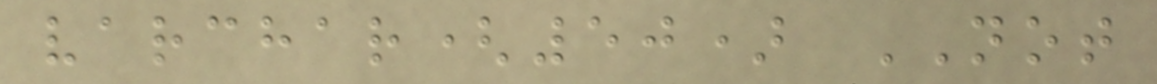varchar(50) NOT
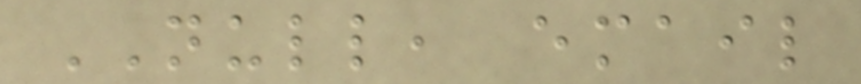NULL, email
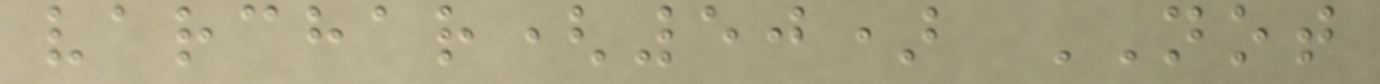varchar(50) NOT
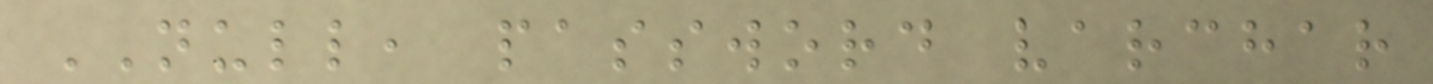NULL, password varchar
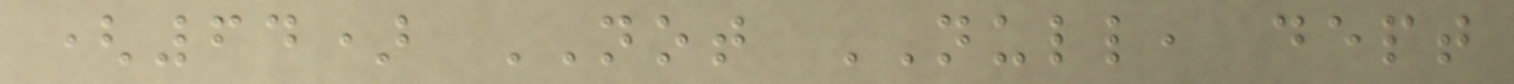(64) NOT NULL, dept
